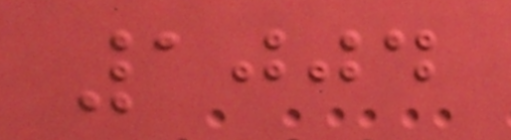1004
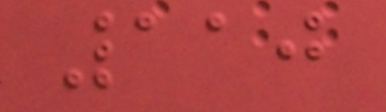110
